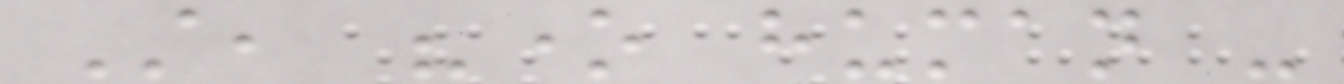Still, "one human -
